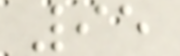95
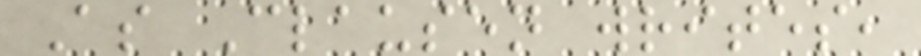As Clausen writes,
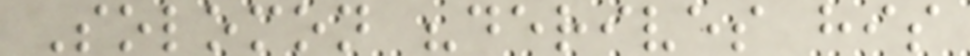Solomon "derives his
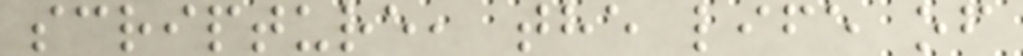scripture, the life of
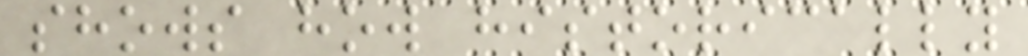shows how historically
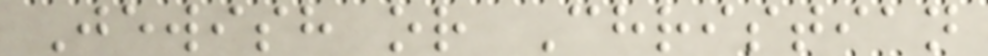Jewish or Christian
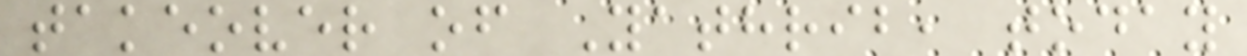takeover of Yathrib, today
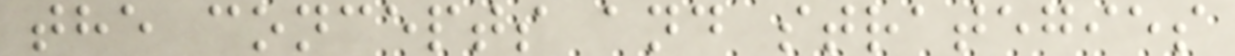the concepts and strategies
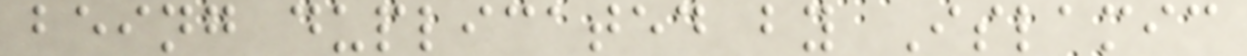being duplicated by Islamic
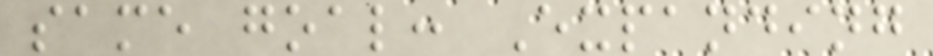same goal: Expanding
